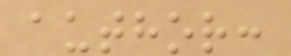author:
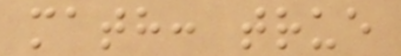math: true
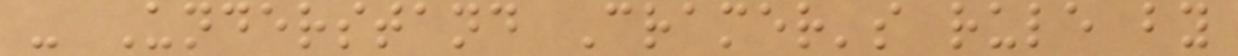- Understand Cramer's rule by
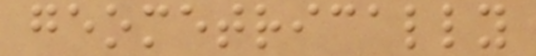geometrically
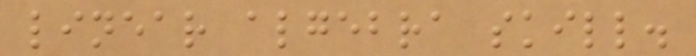linear algebra skill.
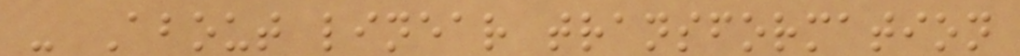- About linear transformation
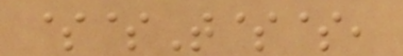$$T$$,
